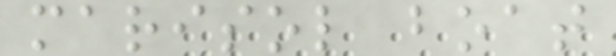marisol boat
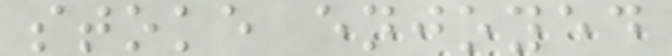stoke enjoyed
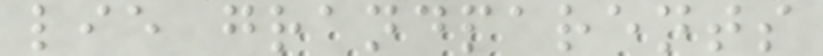lie grandparents
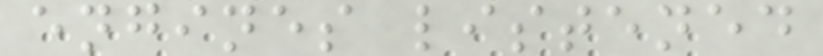engines listened
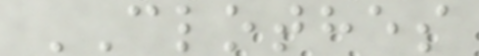CLOTHES
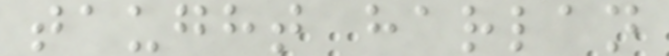taught harlan
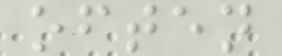often
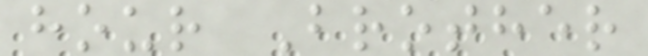hour Brother
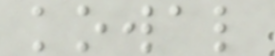kowal
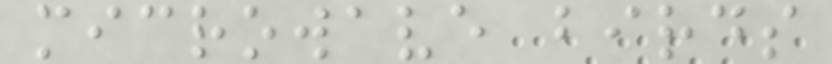microwave birds
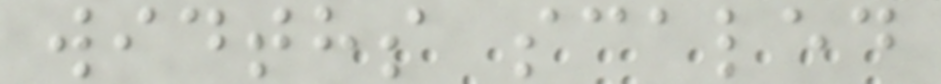widths scaled
